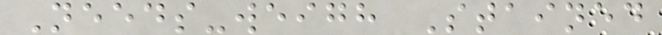Needs-weigh Stained
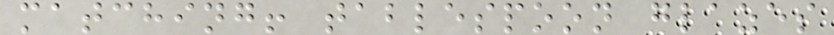matching! tablespoon glazes
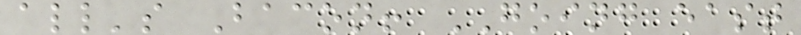all's Bacon! GOING east
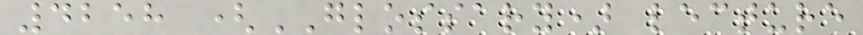4258 (GLOSSARY) lecture
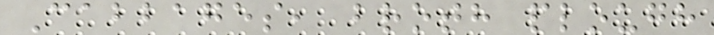Cabbages, broth plough
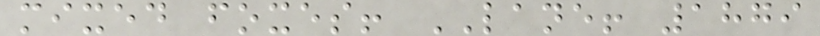mixed foxes! LANE! 1879
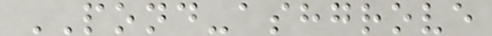POND-ashgrove
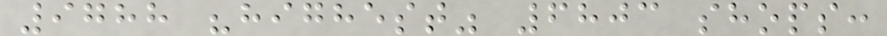9788 "highest" 6803 shops:
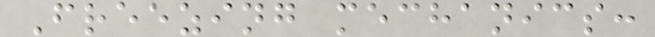Freezing mechanics:
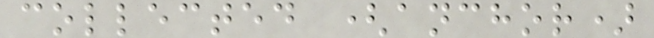collected (anchor)
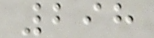298
